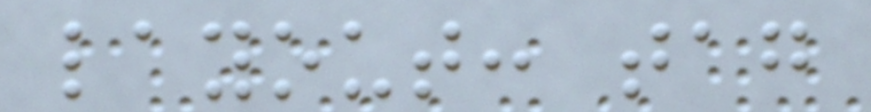layout: tag
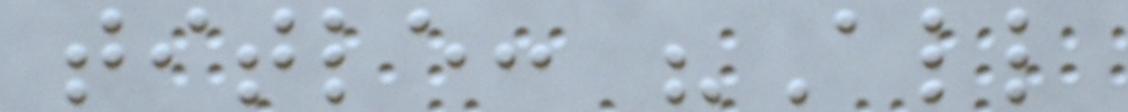title: "All
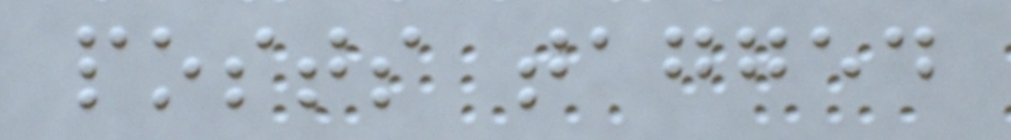posts tagged
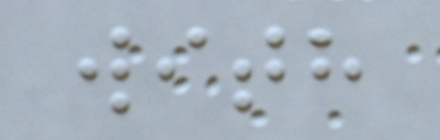with
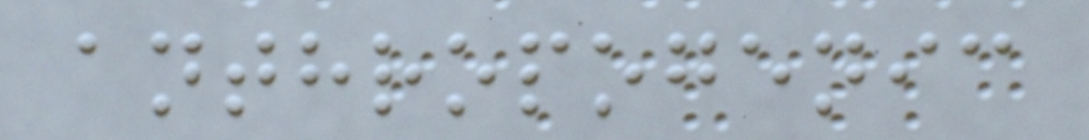anthropogenic
